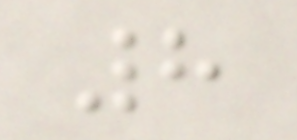8
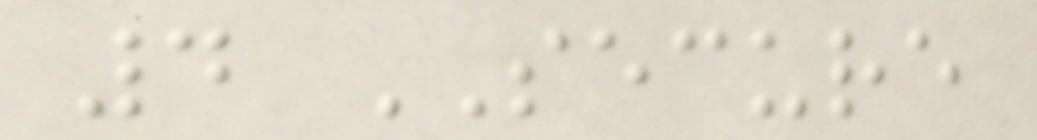4 SECURE
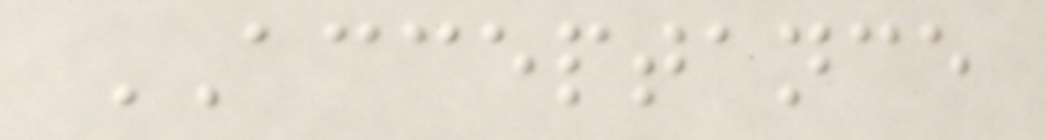ACCEPTANCE
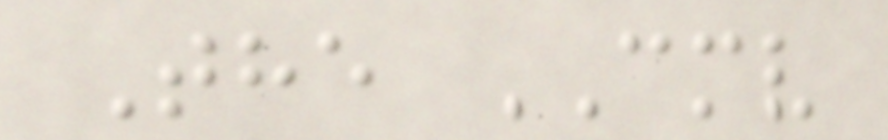The CMV
